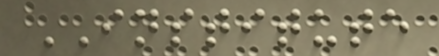INSTITUTE
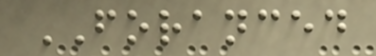FORANCED
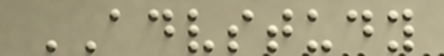ADVSTUDY
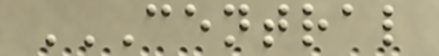CENTRAL
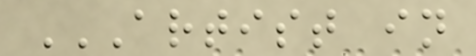ARTIST IN
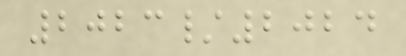2023/2024
